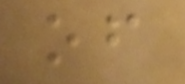of
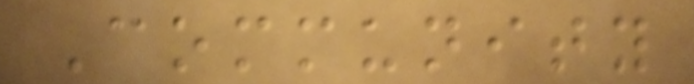Community
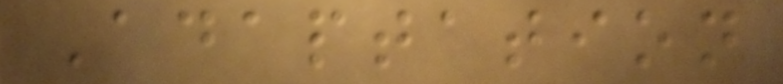Adaptation
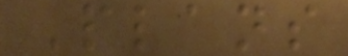Plans
